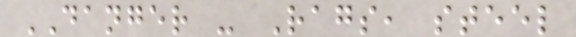DANGER - Rags, steel
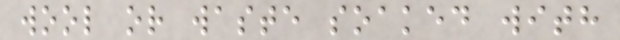wool or waste soaked with
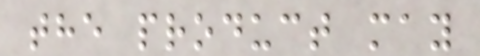the product may
